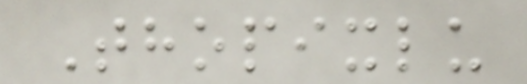Thopixlu
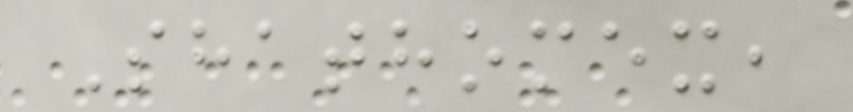Shathomex,
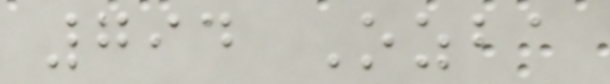794 Ozba
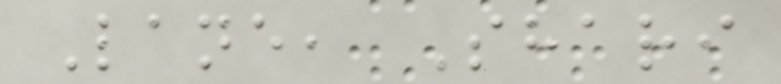Lane, Shari
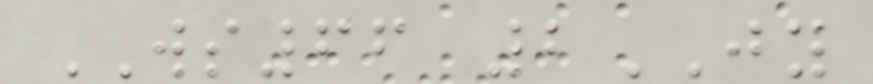WS66 2JY
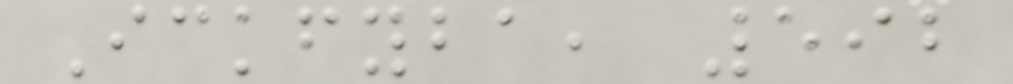Ickfyba, 592
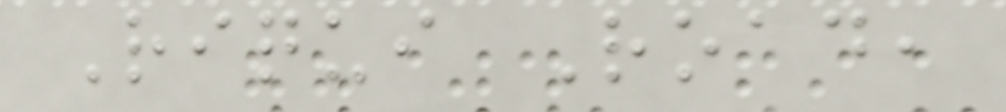Riqui Road,
